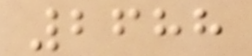2688
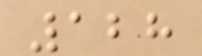128
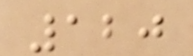120
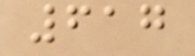617
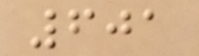601
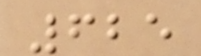625
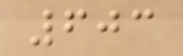603
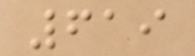619
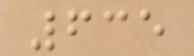635
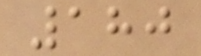180
